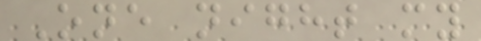One night my
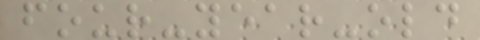four-year-old
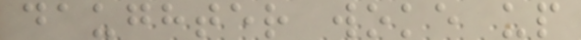daughter woke up
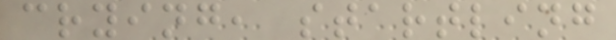crying, startling
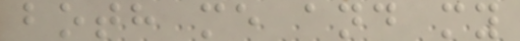both me and my
